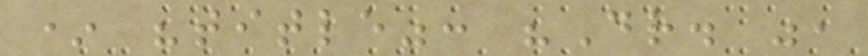* "title": "Dr. ",
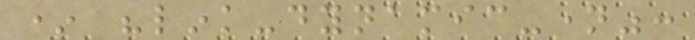* "link-dynamic-name":
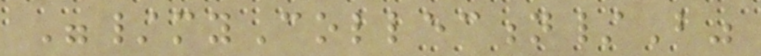"/myCollection/B"
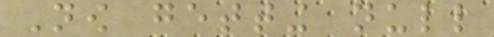Now getting null
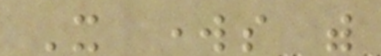It works with
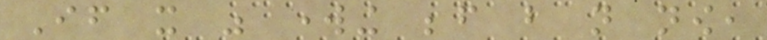If it was working before but not now,
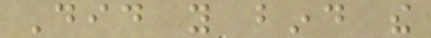Did you bind the
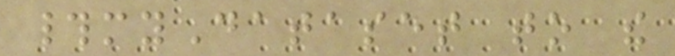#myDataset to the
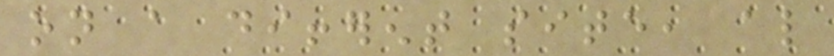on a different site, also
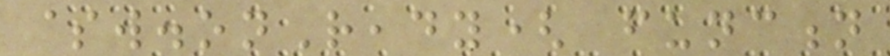$w.onReady( function
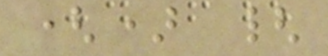() {
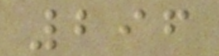296
